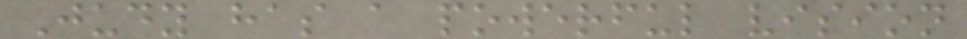Judy has a powerful vision
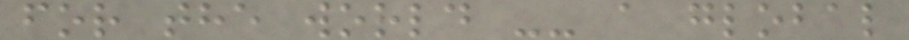for the world -- a global
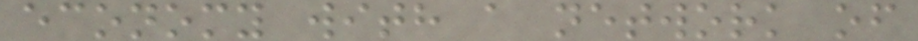economy with a network of
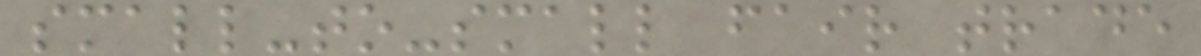small-to-small fair trade
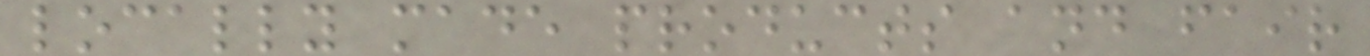locally made products and fair
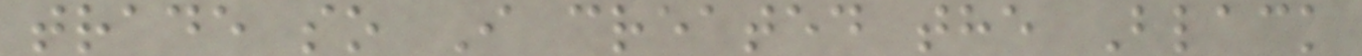trade so I created the Black
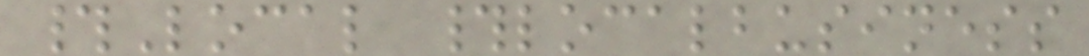#Local #localbusiness
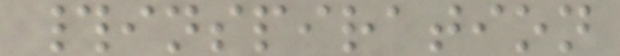#inspiration
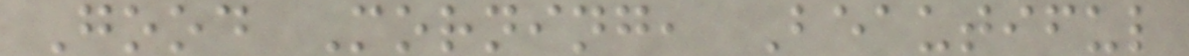Good Morning, Beautiful
